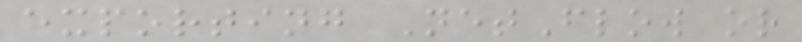exporting NetFlow or
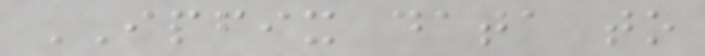IPFIX data to
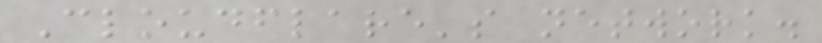Cloudflare's network.
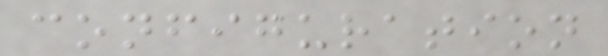configuration
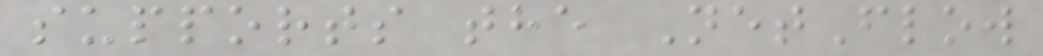supports the NetFlow
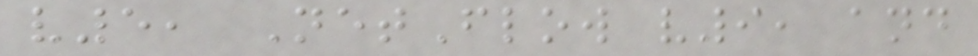v5, NetFlow v9, and
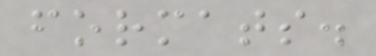formats.
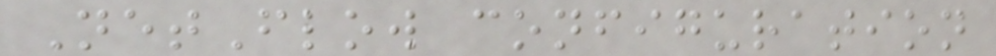NetFlow configuration
